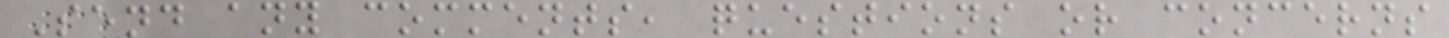Send any comments, questions or concerns
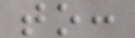to:
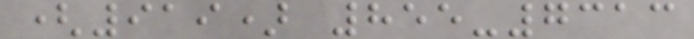(919) 855-7313
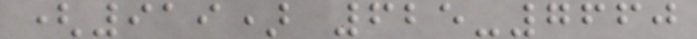(919) 625-7660
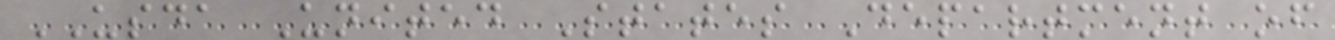USDA United States Department of
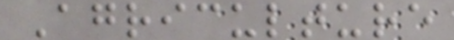Agriculture
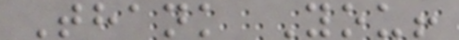Thank You!
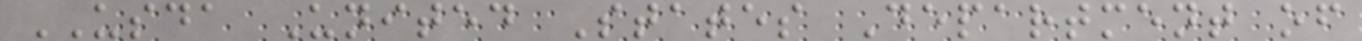USDA United States Department of
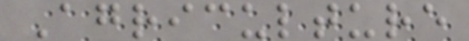Agriculture
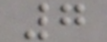7
